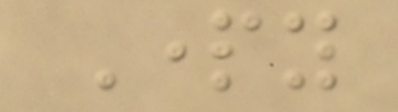Party
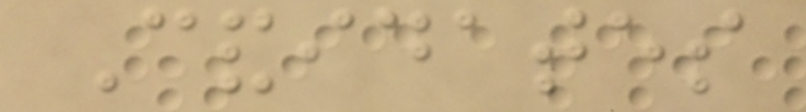Candidates
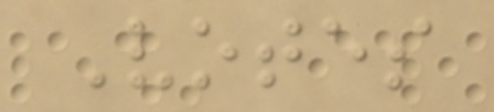Votes
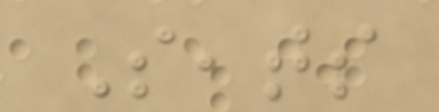Seats
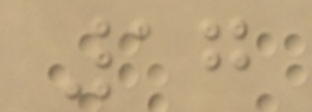17
